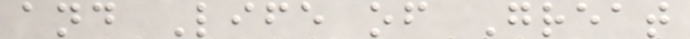and Life of Great
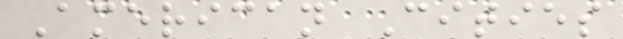American Cities
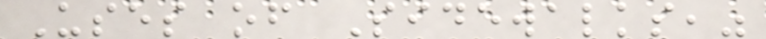Uses of Sidewalks,"
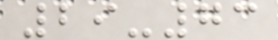29-73
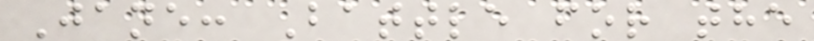Jane: Battle for the
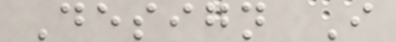Design I
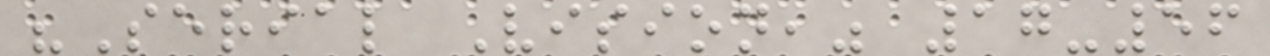"Serial Vision," 17-56
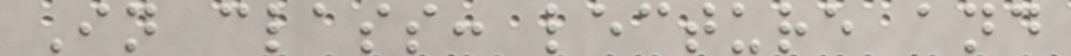In class: lecture and
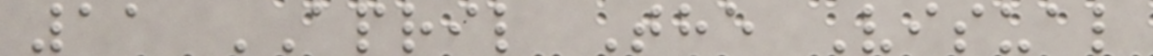11 APRIL The Visual
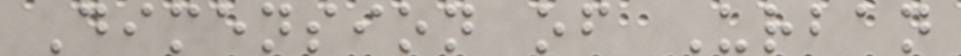Dimension of Urban
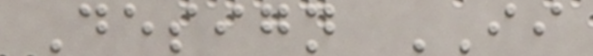Design II
